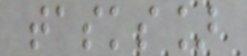tasks]
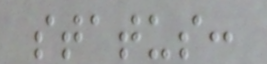status:
